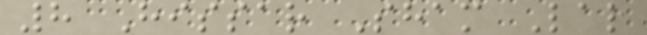8 Hissar Sham Lal
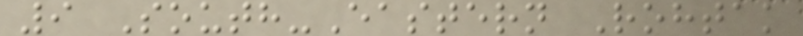9 South-Eastern Rohtak
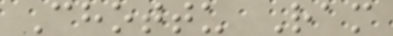Chottu Ram
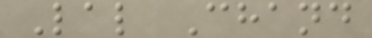Lal Chand
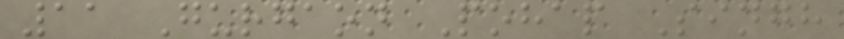11 Gurgaon Pohap Singh
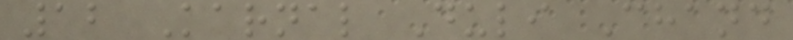12 Karnal Duli Chand
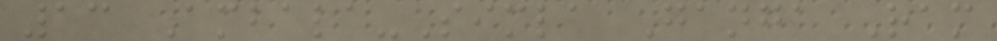13 Ambala-Simla Ganga Ram
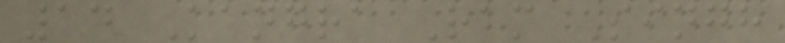14 Kangra Ram Singh
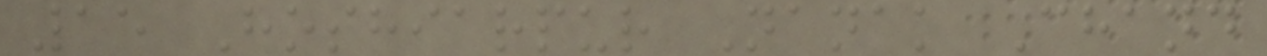15 Hoshiarpur Nanak Chand
